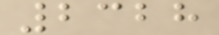2328
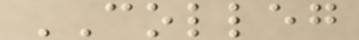COLLEG
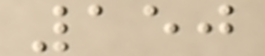150
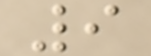9
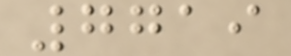7719
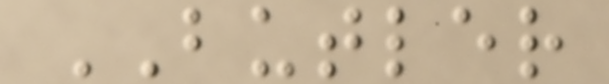BUTLER
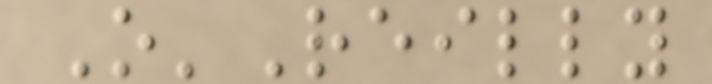O'Reilly
